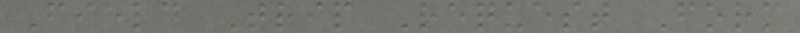Field Trip Request Form
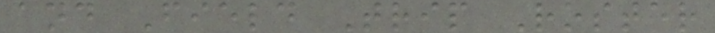and Field Trip Roster
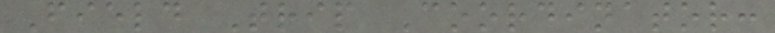Field Trip Coordinator:
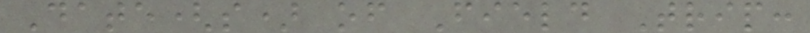Date(s) of Field Trip:
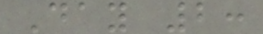Day 2:
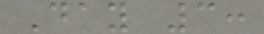Day 3:
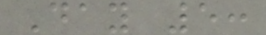Day 5:
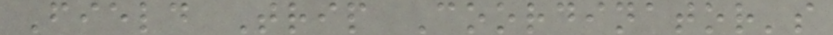Field Trip Coordinator's
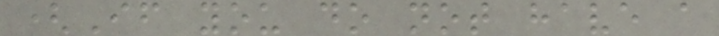(If you do not have a
